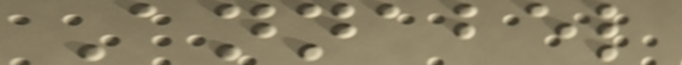Annabel
